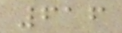616
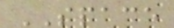SPACE
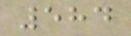584
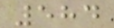584
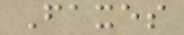Faxes
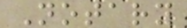Notary
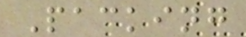Packing
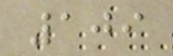109
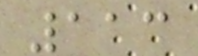113
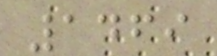1469
